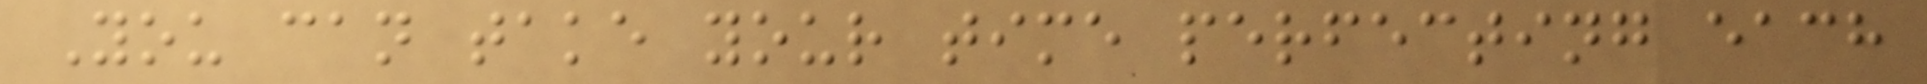You can take your time perfecting each
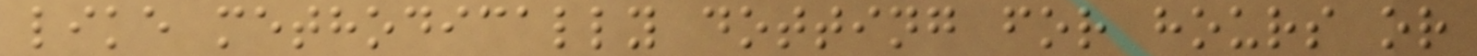like methodically dotting for hours or
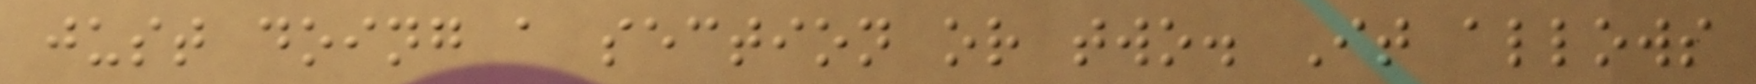just doing a section or two. It allows
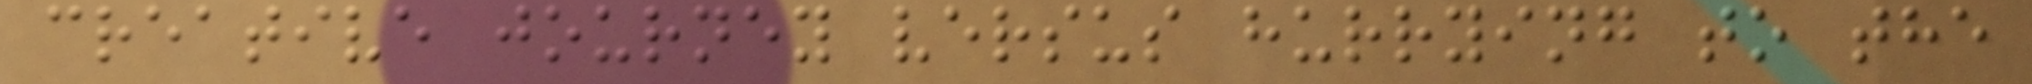creative journey versus hurrying to the
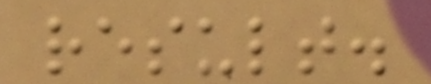result.
